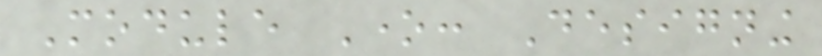Module One: Designing
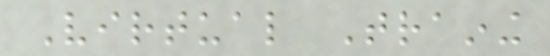Virtual Training
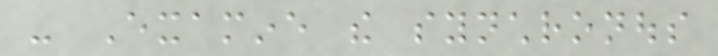- Examine the synchronous
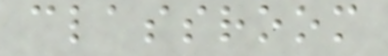classroom
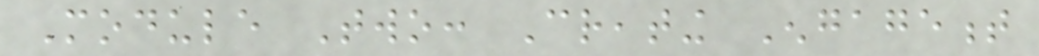Module Two: Creating Engagement
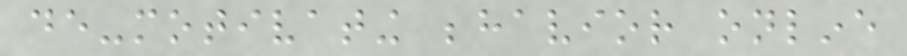de-motivating behavior online
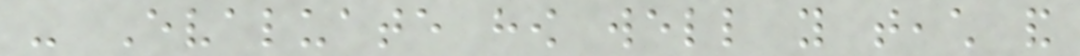- Evaluate how well you teach and
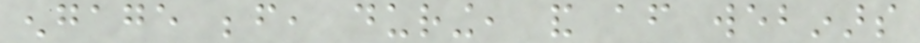engage before, during, and after webinars
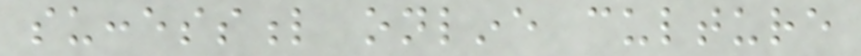successful online culture
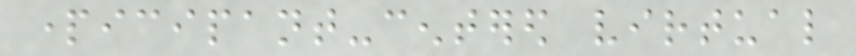participant-centered virtual
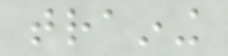training
